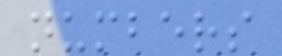numbers
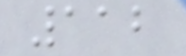112
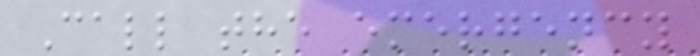Call the emergency
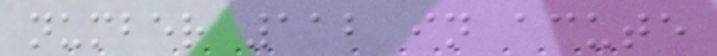number 112 in acute
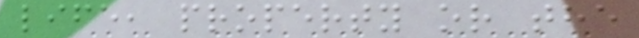life, property or the
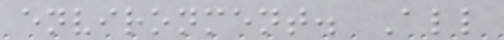environment. All
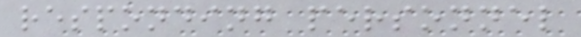responding personnel
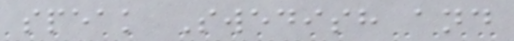speak Swedish and
